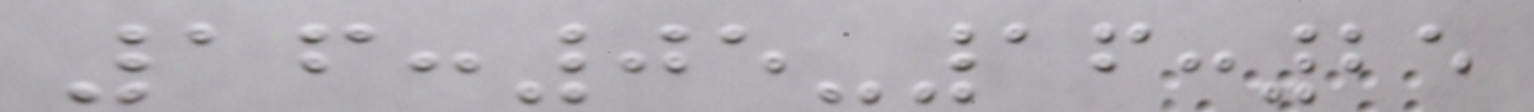16:05-16:25
